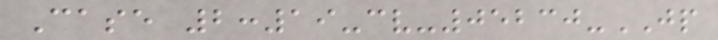Case 2:19-cv-05230-JP
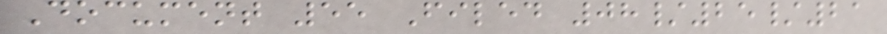Document 55 Filed 08/25/21
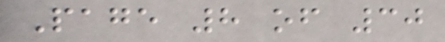Page 8 of 30
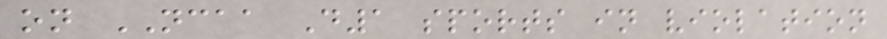on NCAA D1 sports in violation
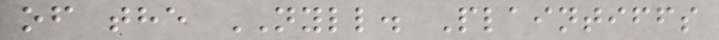of the NYLL. Plaintiffs
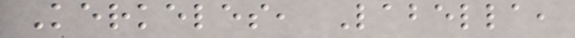Kerkeles, Labella,
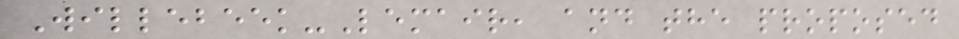Willebeek-Lemair, and the proposed
